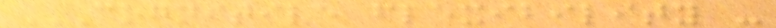COGNITIVE FLEXIBILITY -
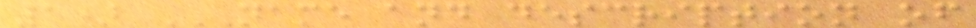1) NAME AND DESCRIPTION OF
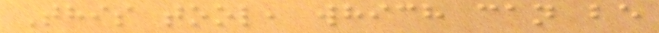This tool, which can be
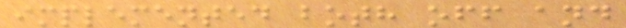implemented both off and
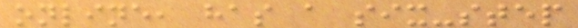online, has a six-step
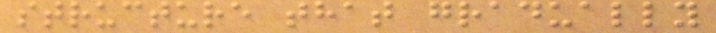structure that gradually
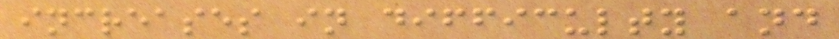increases in difficulty and
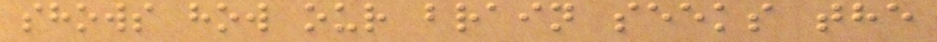shows how our brain seeks the
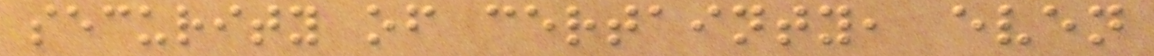security of certainty, even
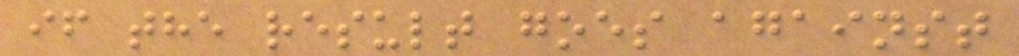if the result goes against
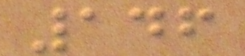146
